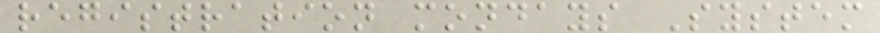registration mondays System
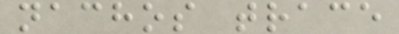nachos trace
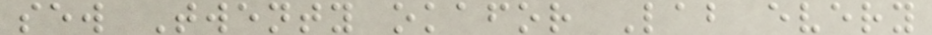sew Twenty okafor Lab every
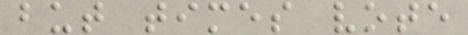but times vote
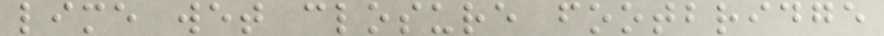lime wet closure footbridge
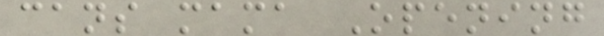cans mama Opening
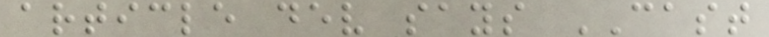article dev says CAST
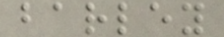barley
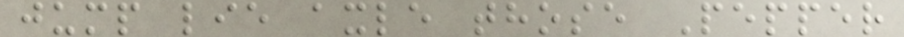jump lie axle those Pepper
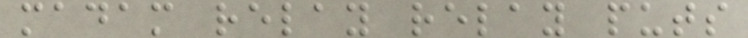madam relay relay puts
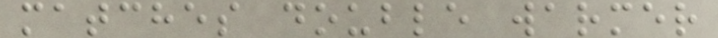matches double warmer
